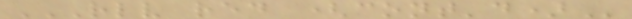RLV RED (CONT'D)
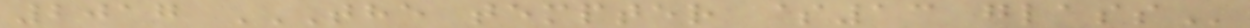2017 THE TEMPTER $13 GLASS
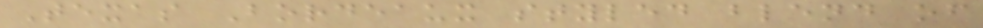Texas Bordeaux styled blend of
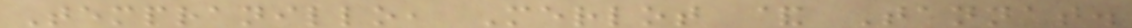Tempranillo, Merlot & Tannat.
